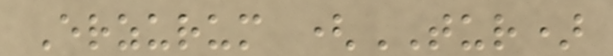Erzurum (TUR)
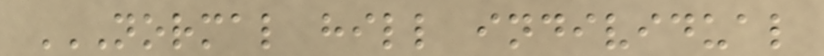NORMAL HILL INDIVIDUAL
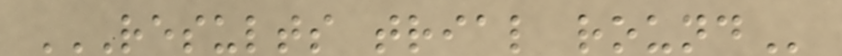RESULTS TRIAL ROUND
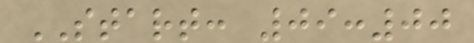START: 09:00
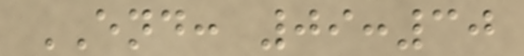END: 09:30
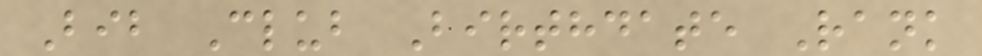Bib Club Birthdate Rank
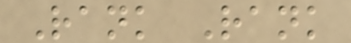Rank Rank
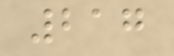217
